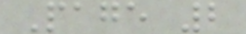Page 2
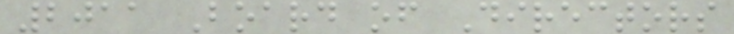2011 Board of Directors
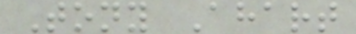Tony Ahart
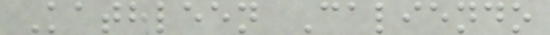Kathleen Caliendo
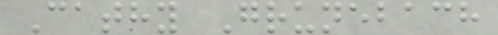Cathy Grunebach
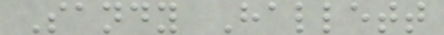Sandy Hallett
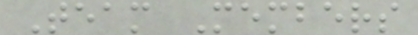Team Members
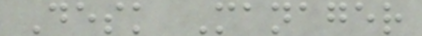Desk Manager
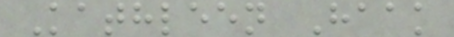Kathleen Haak
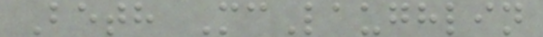Beth McLaughlin
